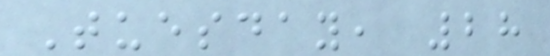Tuesday, 28
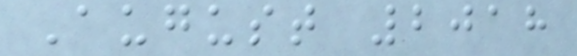August 2018
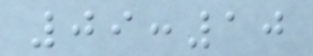09:10
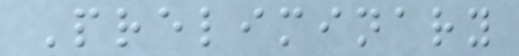Preliminary
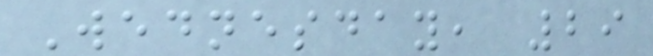Wednesday, 29
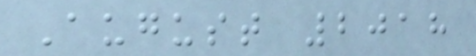August 2018
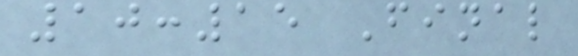10:15 Final
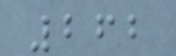262
